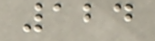124
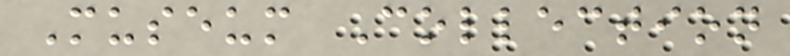Museum Collection
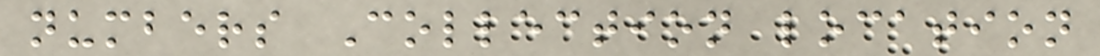numbers Collection location
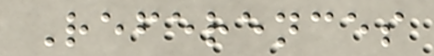References
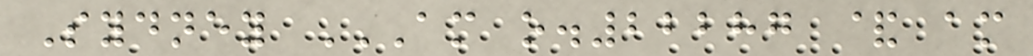Sydney AM O.22287 & AM
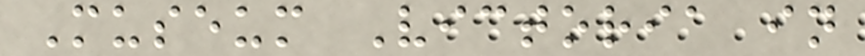Museum Victoria in
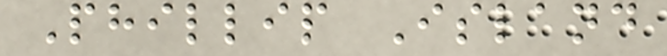Phillip Island
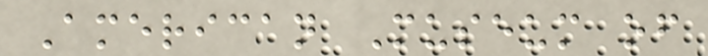American Museum of
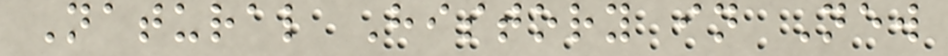Natural History in New
